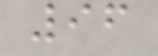96
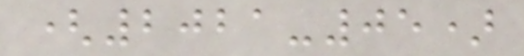(2021-05)
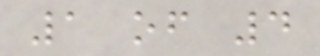1 of 4
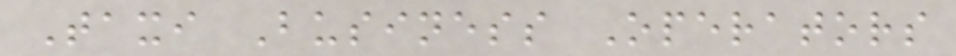Taxi Business Operators
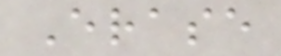Erase
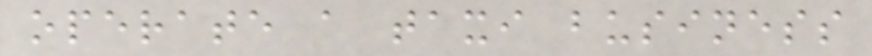operate a taxi business
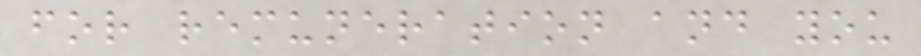for remuneration and you
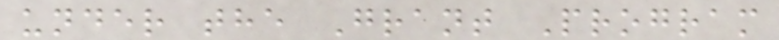under the Grant Program
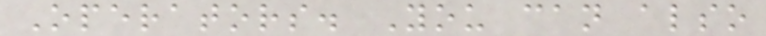Operators. You can also
